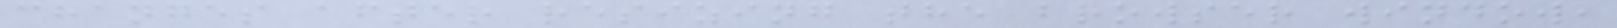changes after resizing the browser window,
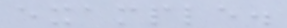example.
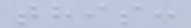this:
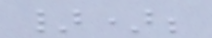});
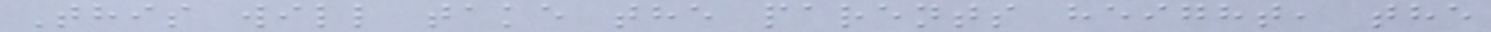This will take the parents height, the
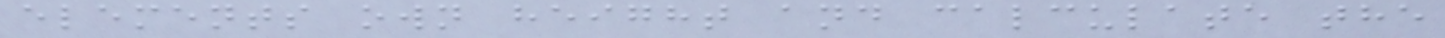elements own height and calculate the
